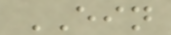EIN
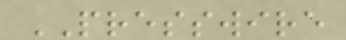PRESSWIRE
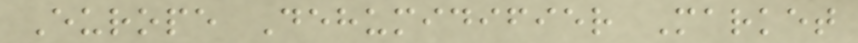Europe Dehumidifier Market
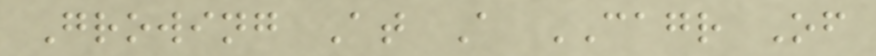Growing At A CAGR Of
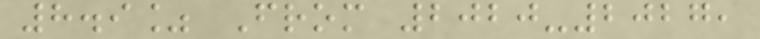8.9% From 2020-2027,
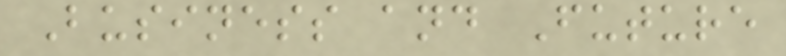Business and Future
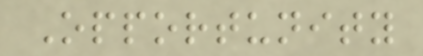Opportunity
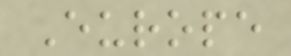Europe
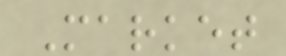Market
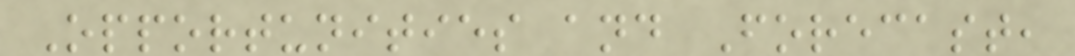Opportunities and Forecast,
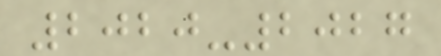2020-2027
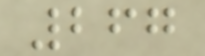267
